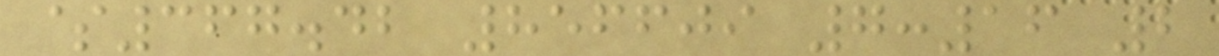$367.42 856609 7:16 2
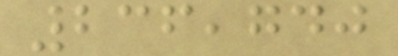236,740
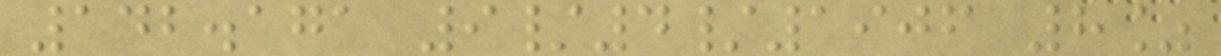142.171 9/4/1906 8%
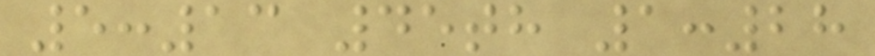5:13 45th 1:28
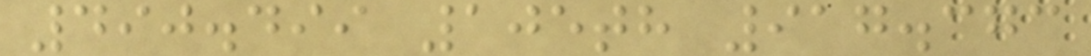490.499 105th 917.373
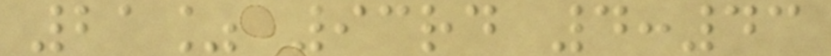21% 93rd 4:43
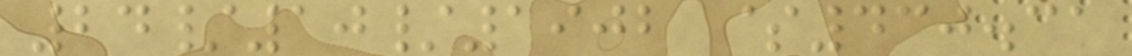24/10/1902 $430.31
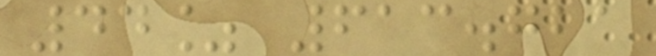44% 613.721
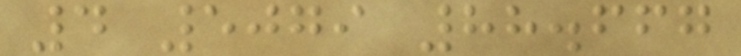4 5079 88.667
